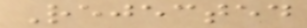Rejected
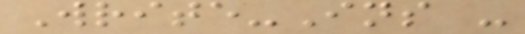Write-Ins -
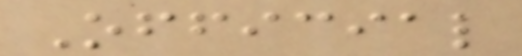Official
